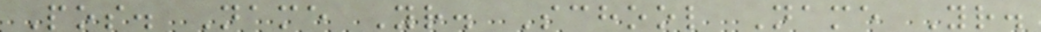Pos. Name Yr. School Name Yr.
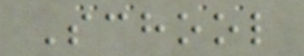School
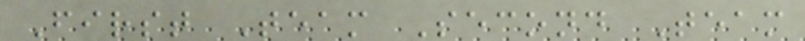First Team Second Team
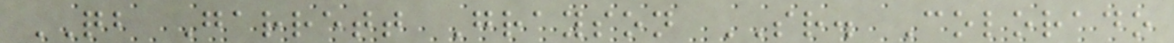QB Garrett Grayson SR. Colorado
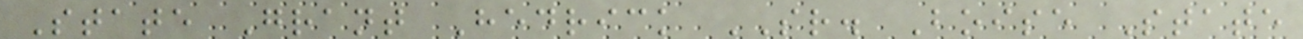State Grant Hedrick SR. Boise State
